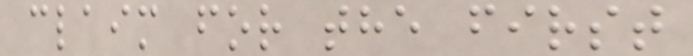claim for the first
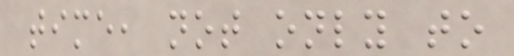time, not only to
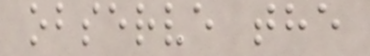observe the
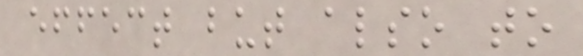effect but also to
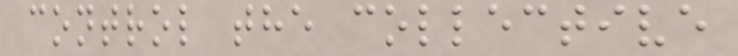control the collective
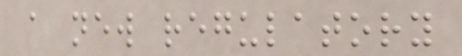a new regulatory
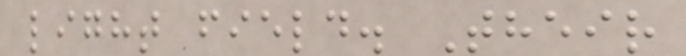light field. Their
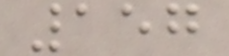157
